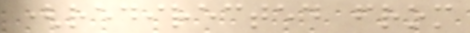(redirected from
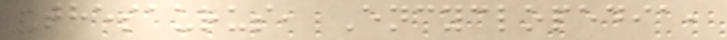Thesaurus, Encyclopedia,
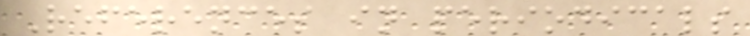References in periodicals
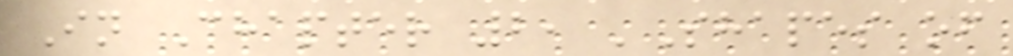In Chapter 2, 'Shapes of
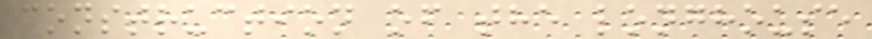construction of the longhouse
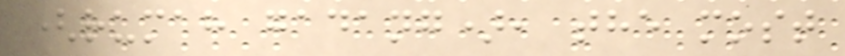(rumah gadang), the most
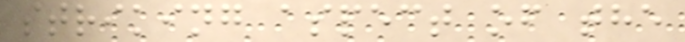striking aspect of the
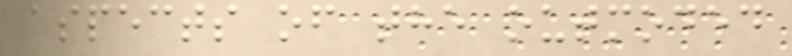aspects of the outmoded
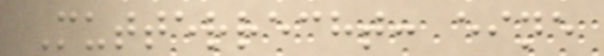Mutterrecht: eine
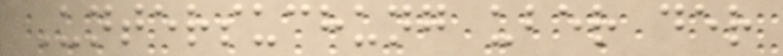Untersuchung uber der
